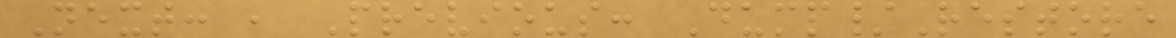Next: , Previous: Dump/Restore
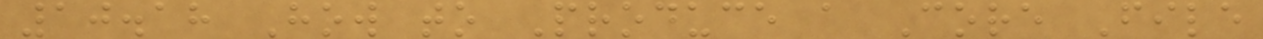10.18 How to Produce a Core File
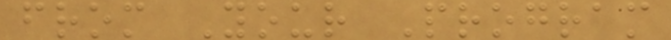from Your Program
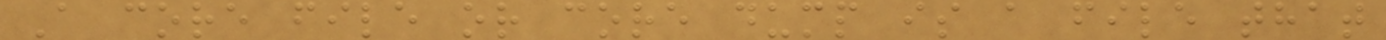A core file or core dump is a file that
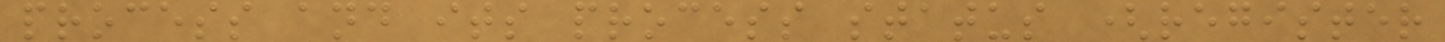process and its process status (register
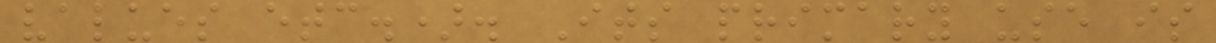values etc.). Its primary use is
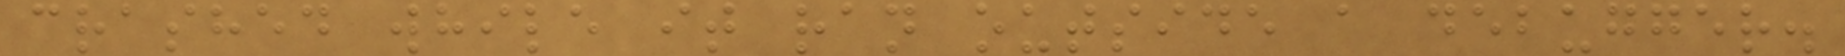crashed while it ran outside a debugger.
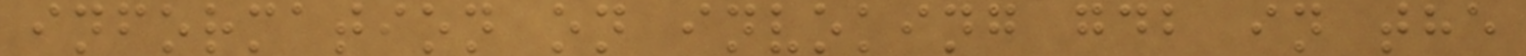information on invoking gdb in the
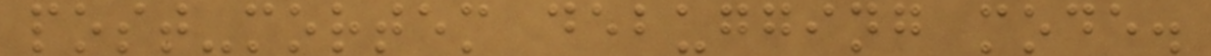post-mortem debugging mode.
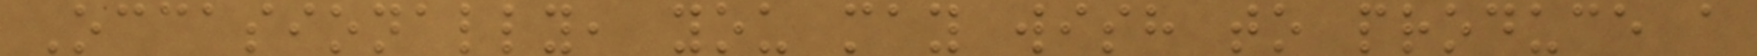Occasionally, you may wish to produce a
